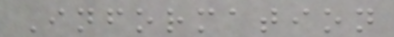Information
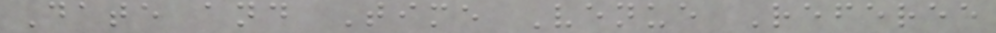Date and Time Venue Referee
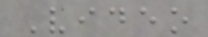Video
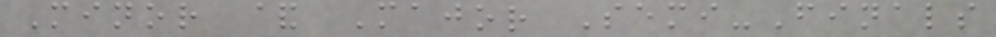Minor & Major Semi-Finals
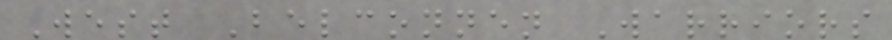West Belconnen Warriors
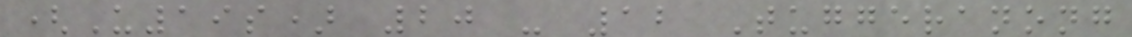(U19s) 20 - 12 Tuggeranong
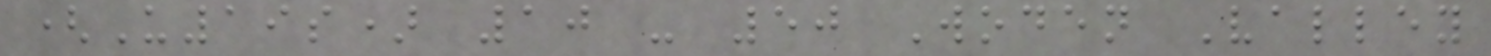(U19s) 10 - 50 Woden Valley
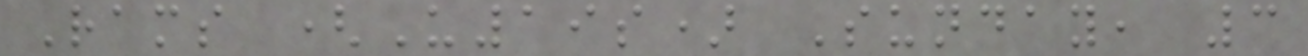Rams (U19s) Sunday, 3
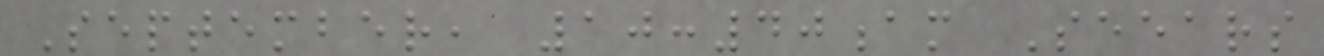September, 10:40am Seears
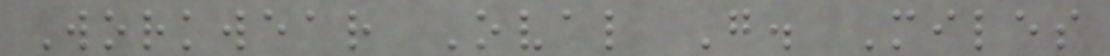Workwear Oval G. Miles
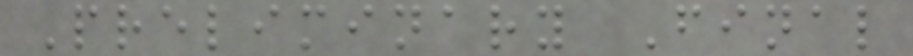Preliminary Final
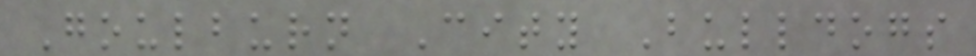Goulburn City Bulldogs
